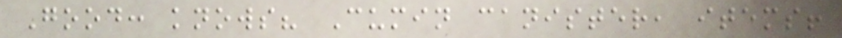Good: knows? Cumin canister, items!
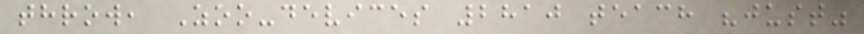throw, Zoo-devices 2810 teach "just"
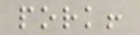pork!
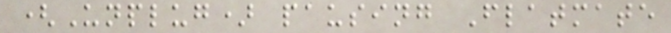(Unplug) pausing Flatmate
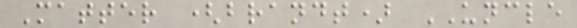Matter (brandt) UNCLE
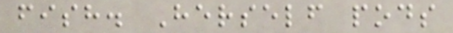fish. Herself pods
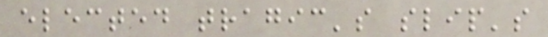elected tragic's slip's
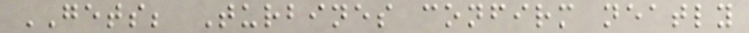GETS; Turbines confirm neatly
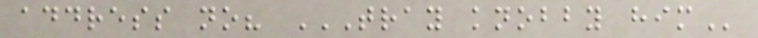address no? TRAY KNOBBY HIM
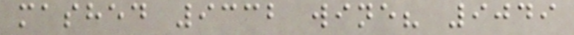mashed 9332 wine? 9049
